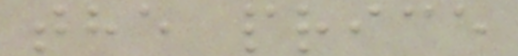the price
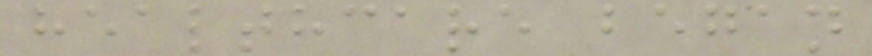healthcare began
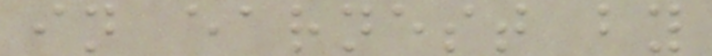in earnest by
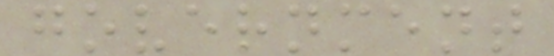government
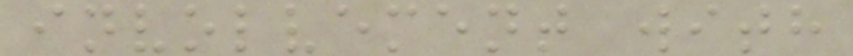involvement with
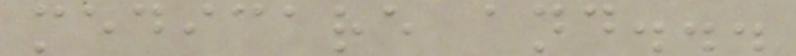medicare and...
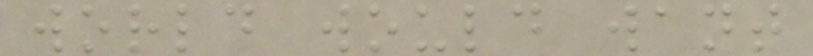world would want
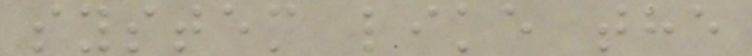system like the
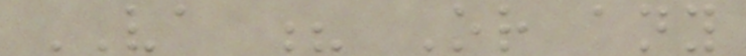VA ? Or any
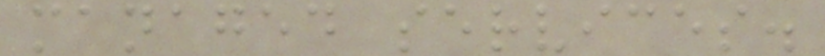managed services.
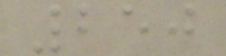250
